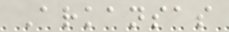Arkansas
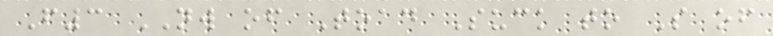F3 NW of Toad Suck to S of
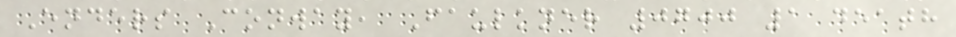Enders Conway, Faulkner 0700 1 death
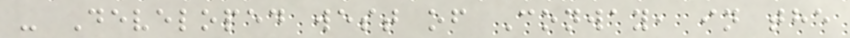- Developed west of Conway, in the
